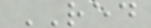RED
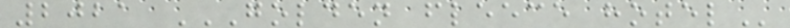2021 GOLDEN FLEECE HOTEL
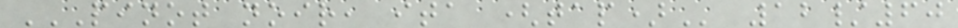PINOT NOIR, ITA (TAP) 12/60
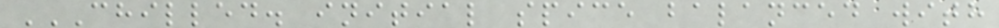CHILLED. INITIAL SPICE BALANCED WITH
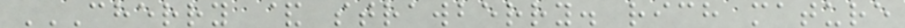CHERRY & STRAWBERRY. RICH MATURE
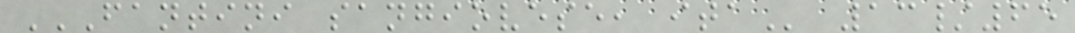FANTINI SANGIOVESE, ITA 13/65
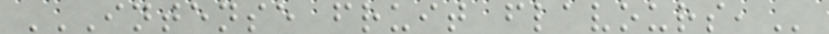INTENSE FRUIT FLAVOURS,
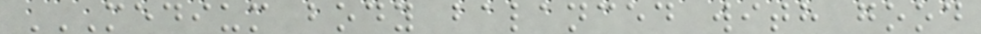MEDIUM BODY BALANCED WITH GOOD
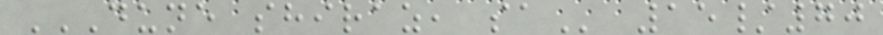DUNE SHIRAZ, SA 15/70
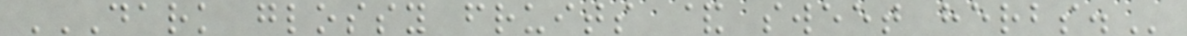DARK GLOSSY FRUITS & SWEET HERBS.
